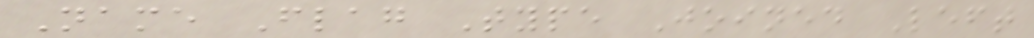Name Flag Type Joined Left
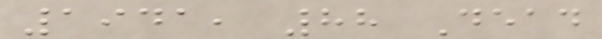1941, 88 Dead
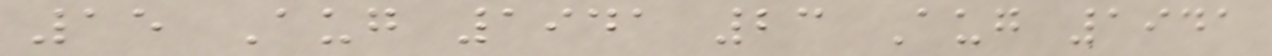15 Aug 1941 23 Aug 1941
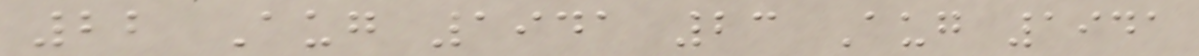22 Aug 1941 23 Aug 1941
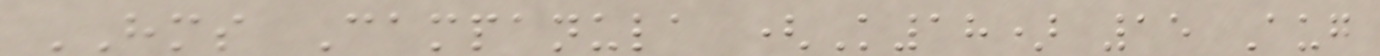HMS Campanula (K18) 15 Aug
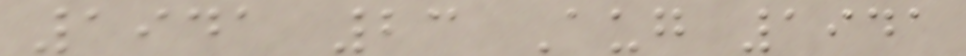1941 23 Aug 1941
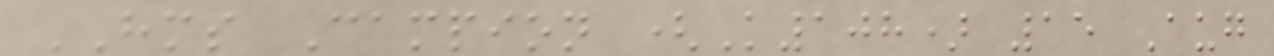HMS Campion (K108) 15 Aug
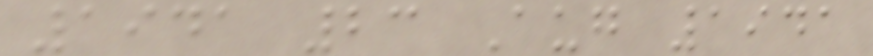1941 23 Aug 1941
